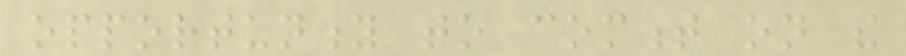opportunity to comment on the
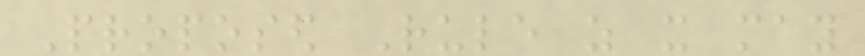Proposed Rule as it may
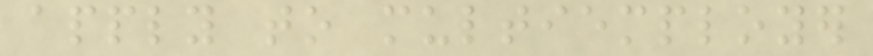apply to multiemployer
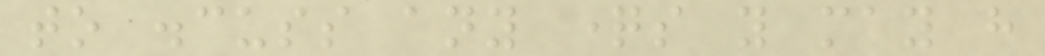to discuss any questions you may have
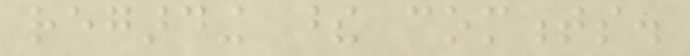regarding these comments.
